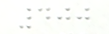400
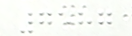7587
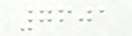7601
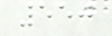550
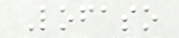Lofaso
